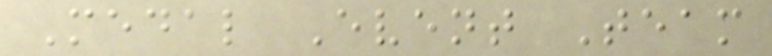Medal Event Team
